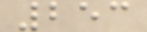253
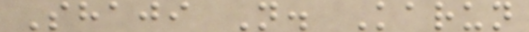Shaji N. Karun
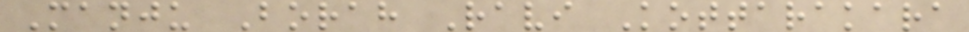Manju Borah Ravi Kottarakara
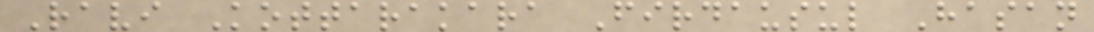Ravi Kottarakara Firdausul Hasan
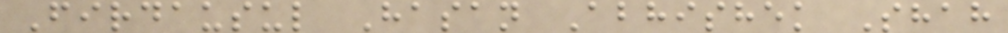Firdausul Hasan Abhishek Shah
